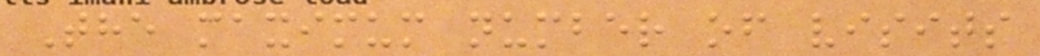The maximum number of visits
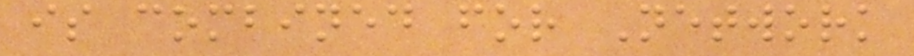is combined for Network
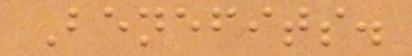Benefits.
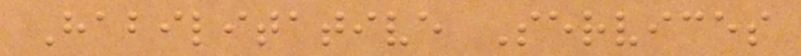Habilitative Services
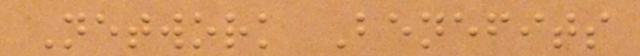Network Benefits
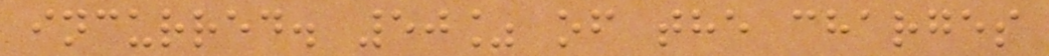incurred. 50% of the charges
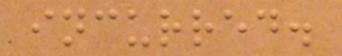incurred.
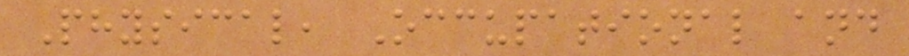Physical, Occupational and
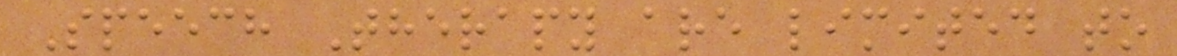Speech Therapy are limited to
